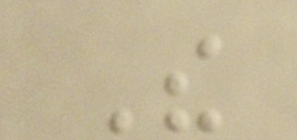The
